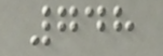748
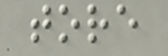tore
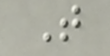T
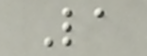La
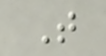T
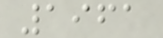1961
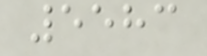5583
